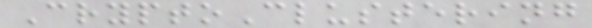CryptoClustering
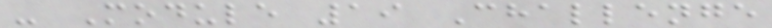- Module 19 Challenge
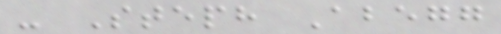- Steph Abegg
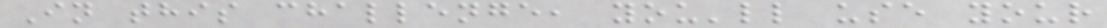In this challenge, you'll use your
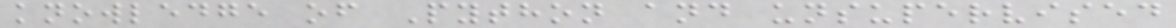knowledge of Python and unsupervised
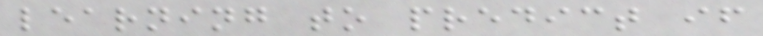learning to predict if
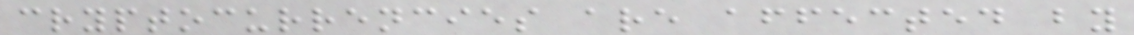cryptocurrencies are affected by
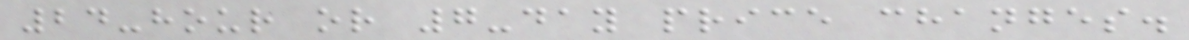24-hour or 7-day price changes.
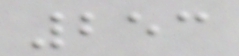253
